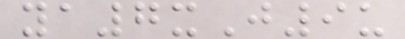ya7xJ9u
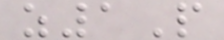z1P
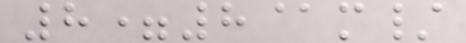8=8@m/
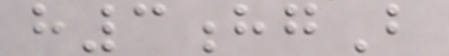h3hgB
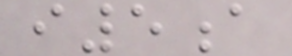i5a
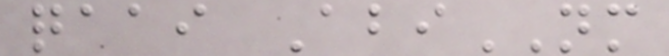qaai AbiNM
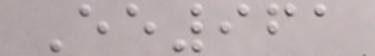Ee961
